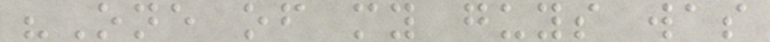"One of my guys was
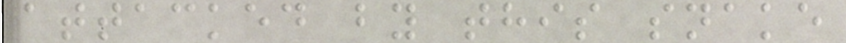attacked by this snake
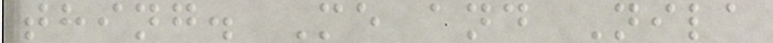thing. Me and Nila
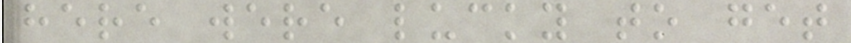here were lucky to get
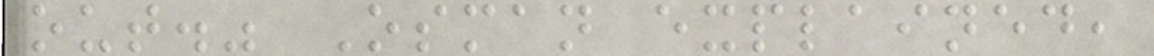out." Osman explained,
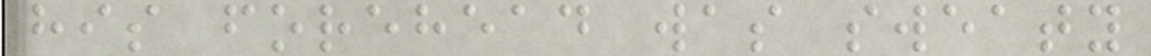his forehead was sweaty
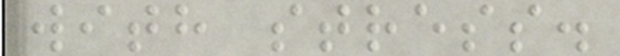with stress.
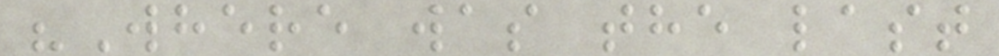"Where was the last
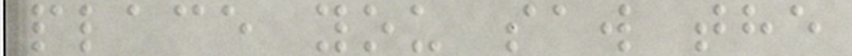place you saw the
